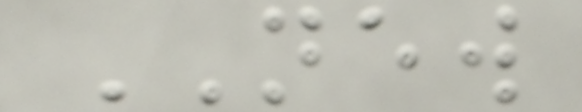NEW
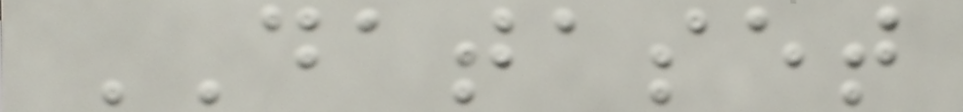DATASET
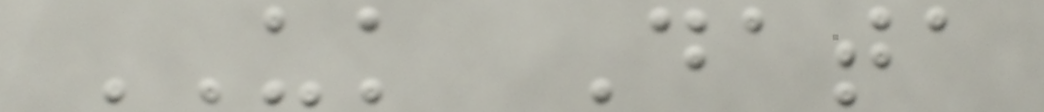UK Data
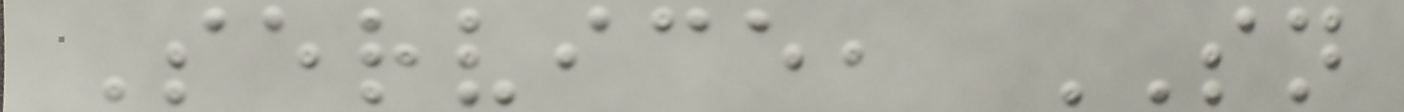Service, SN
